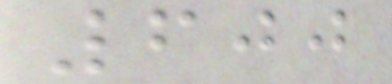600
